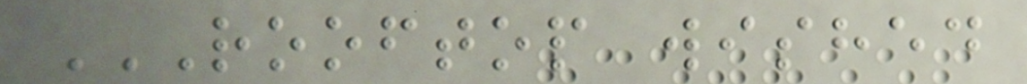ROOFTOP WISHED
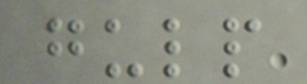gulp
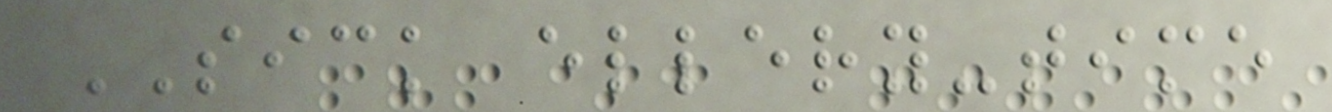SICK ellery-time
